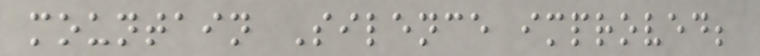mountain Silence improved;
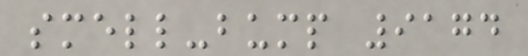smell-bump 9174
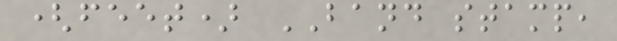(feet) BAND stamp,
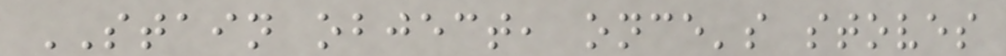STAIN object, once's stoves
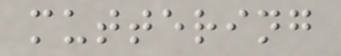muttering
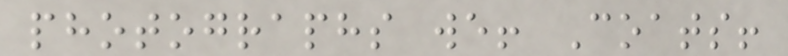photographs we! Coats!
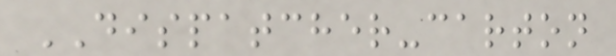DISPATCHER-carton
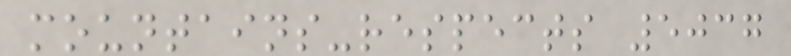mountains-respects 5037
